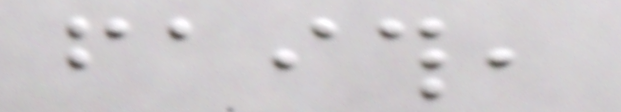faith,
